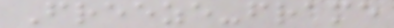Freeze-frame
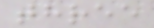three
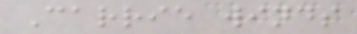Carrie winds
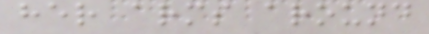her arms around
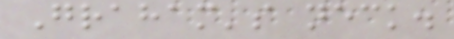Graham's neck.
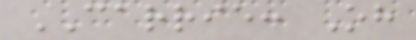CARRIE: Oh
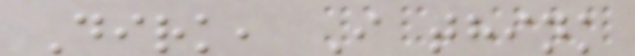Dirk, I think
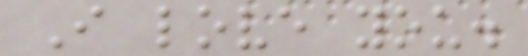I love you.
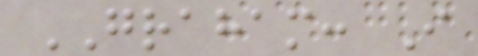GRAHAM: I
